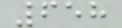658
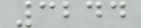3244
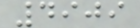4909
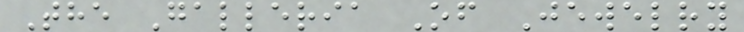The Galleria Of Jewelry
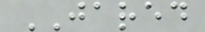JARED
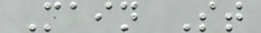Main St
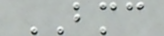BMC
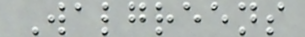Walgreens
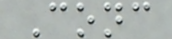Conc
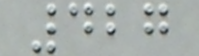427
